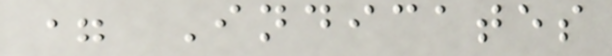= Indicates
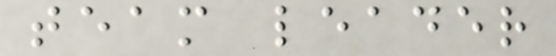team leader
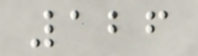126
